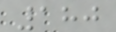180
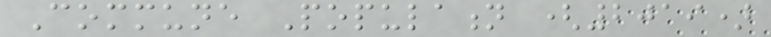Commune Population (2019)
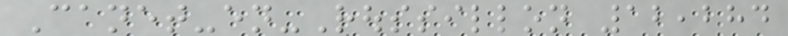Canet-en-Roussillon 12,284
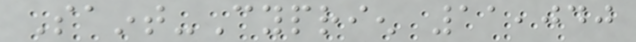Saint-Cyprien 11,040
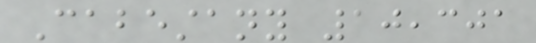Cabestany 10,301
